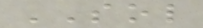SOL
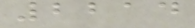2214
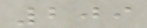209
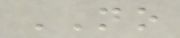NO
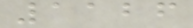1126
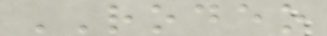RODEO
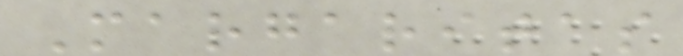Margaritas
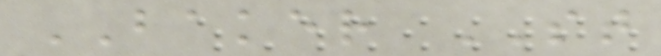BAKER ST
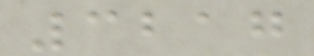3217
